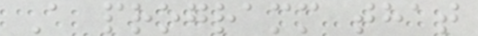A programm that
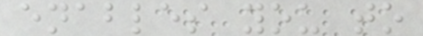enables you to
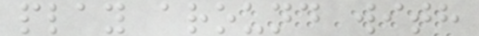play around with
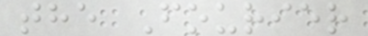the Fourier
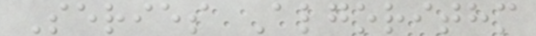Series Algorithm
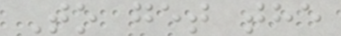To get the
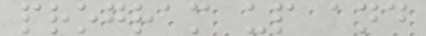program up and
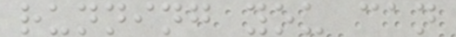running you can
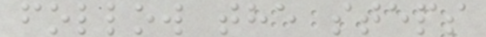follow the steps
